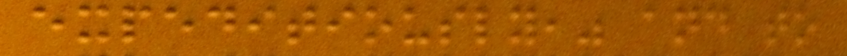expeditiously," and to
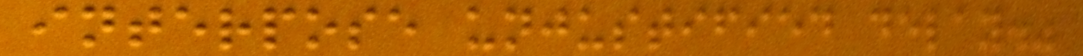interpose unjustified delay."
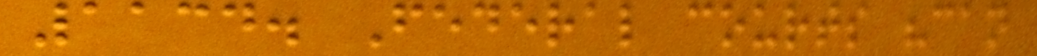1134. Federal courts "can
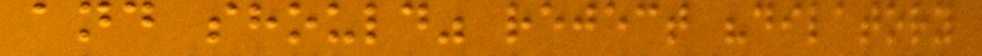and should" reject "dilatory
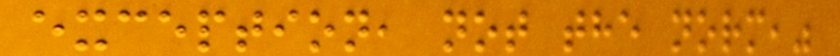exception, not the norm,"
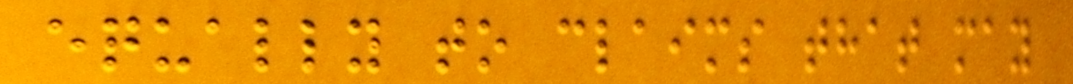equally to claims that may
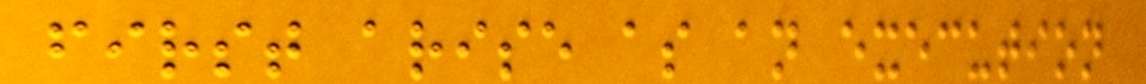first arise as an execution
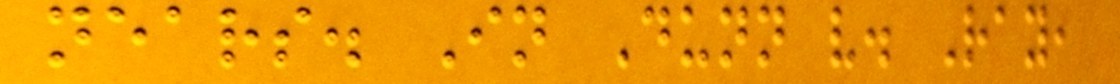nears. In Dunn v. Ray,
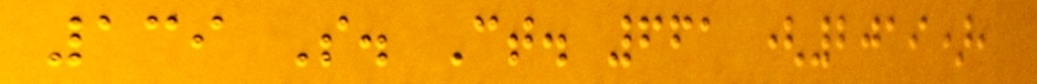139 S. Ct. 661 (2019),
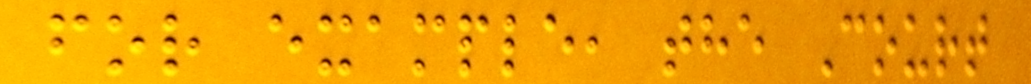for example, the Court
